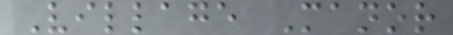Village Manor
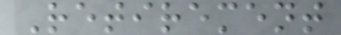Retirement
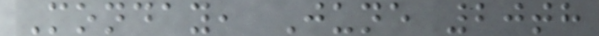Monday, June 20th
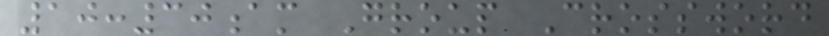10:30am Group Crossword
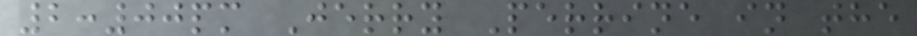2:00pm Jerry Perrine in the
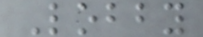Lobby
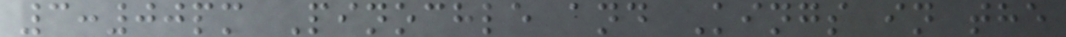3:00pm Pinochle and Kings in the
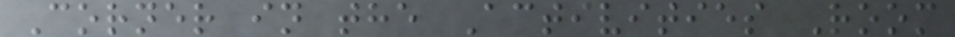Corner in the Activities Room
